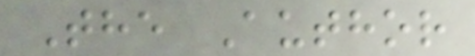The Author
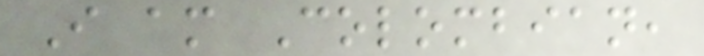I am Colombian,
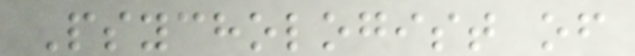Psychologist of
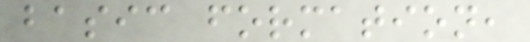basic formation,
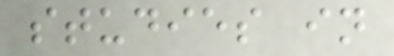studies in
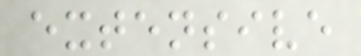extensive
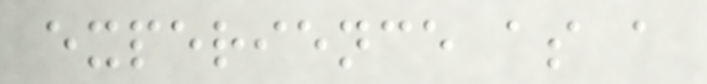experience as a
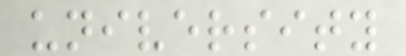university
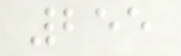255
